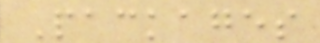Packages
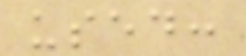used:
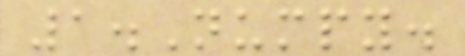1.Numpy.
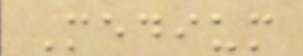Medium
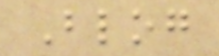Blog
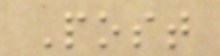Post
